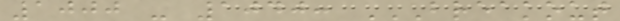1000 - 1040: BREAKOUT
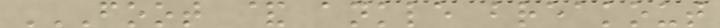FOOT & ANKLE BREAKOUT
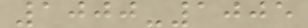1000-1005
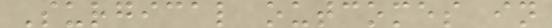Surgical outcomes in
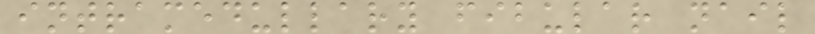intramedullary fibular nail
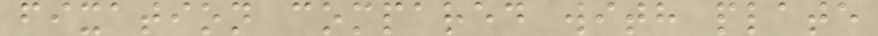fixation compared with plate
